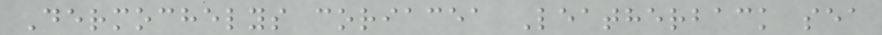Dermochelys coriacea Leatherback sea
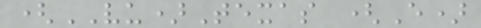(VU)Texas (E)
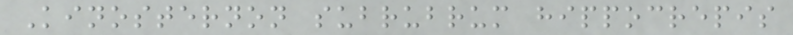Kinosternon subrubrum hippocrepis
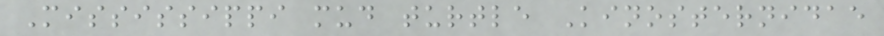Mississippi mud turtle Kinosternidae
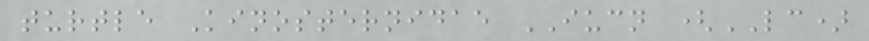turtle Kinosternidae IUCN (LC)
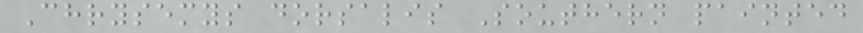Chrysemys dorsalis Southern painted
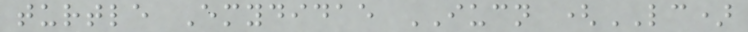turtle Emydidae IUCN (LC)
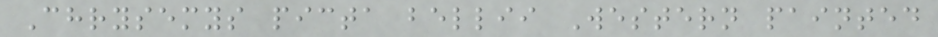Chrysemys picta bellii Western painted
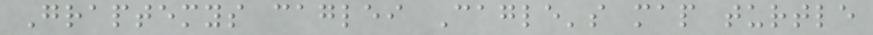Graptemys caglei Cagle's map turtle
